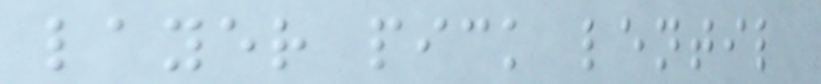layer pick lentil
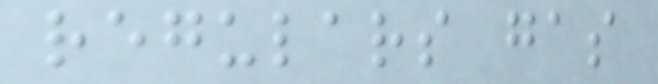regulars gas
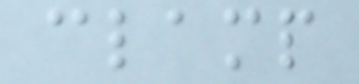clamp
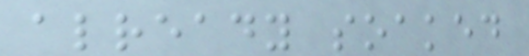already soaked
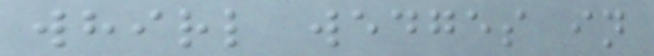whirl wedges in
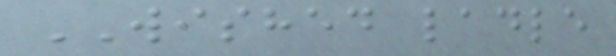WISHED ladle
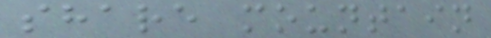share mountain
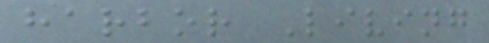harbor Living
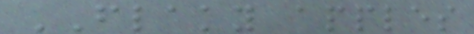FLAKY apples
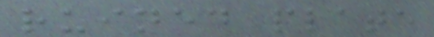ruined plate
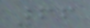66
